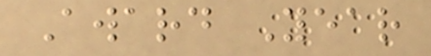Award Year
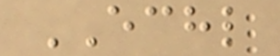ECHL
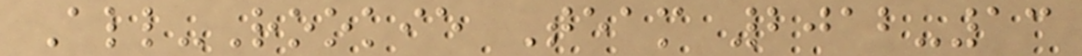All-Rookie Team 2012-13
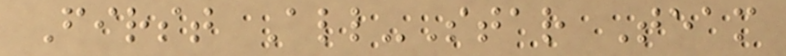First All-Star Team
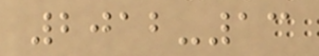2012-13
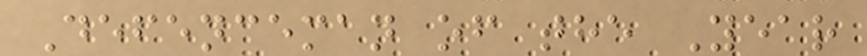Defenceman of the Year
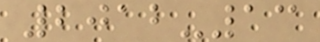2012-13
